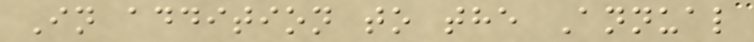In addition to the Annual
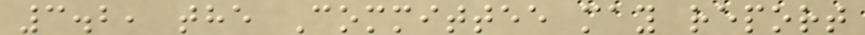3.2, the Committee may report
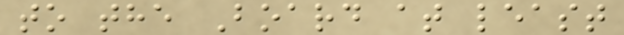to the Board at least
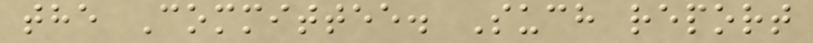the Committee. Such report
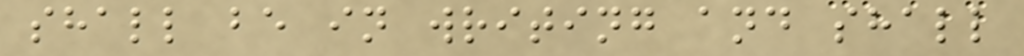shall be in writing and shall
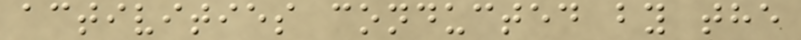activities conducted by the
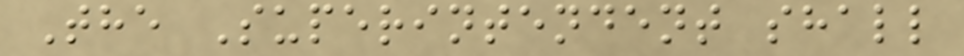The Superintendent shall
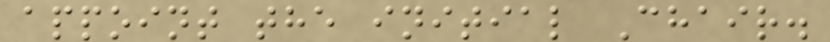appoint the initial Chair.
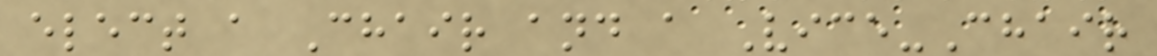elect a Chair and a Vice-Chair
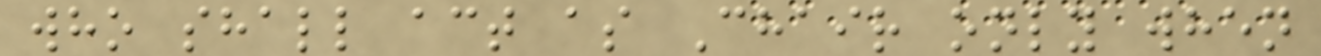who shall act as Chair only when
